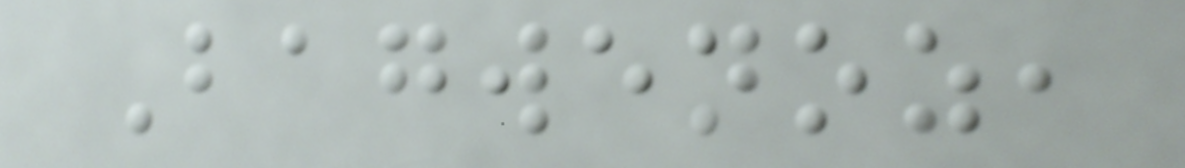Bagwenoz,
